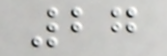27
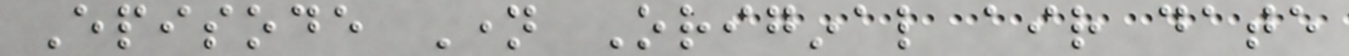Episode Name Original air date
